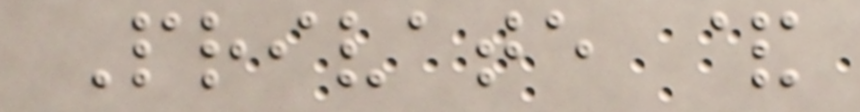Private &
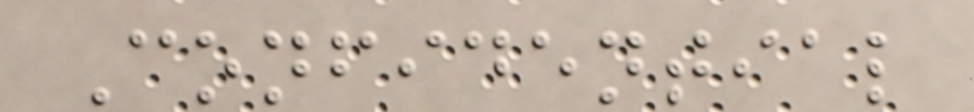Confidential
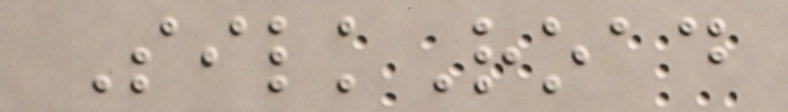SilkRoad
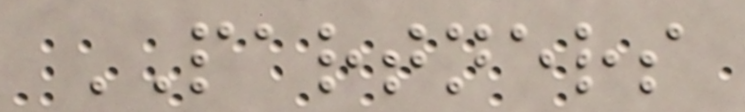PARTNERS
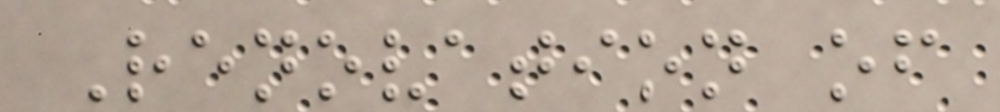Renovation of
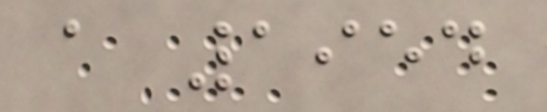a 1954
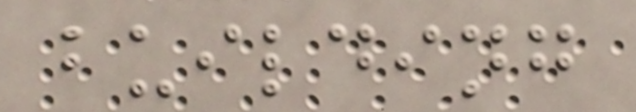building
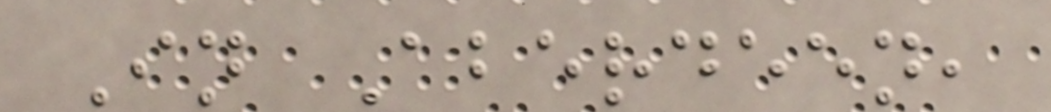In Aberdeen,
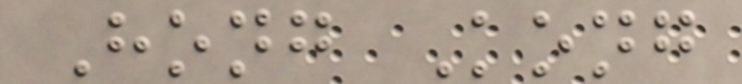Hong Kong
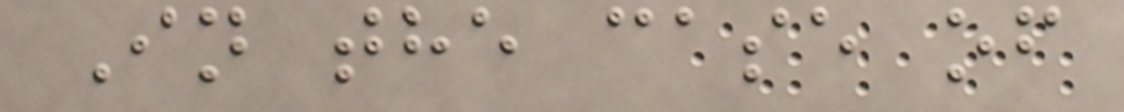In the case of
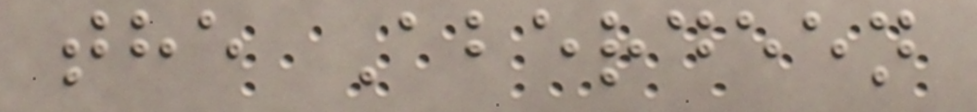the Aberdeen
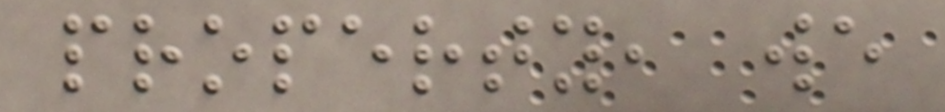property, we
